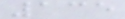135
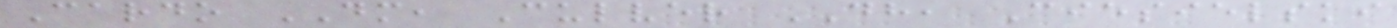Cardo DM, Culver DH, Ciesielski
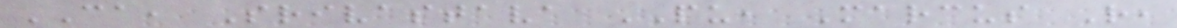CA, Srivastava PU, Marcus R,
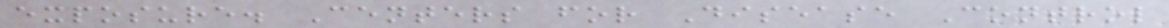exposure. Centers for Disease Control
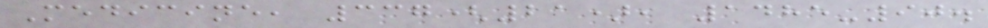Medicine, 337(21), 1485-90.
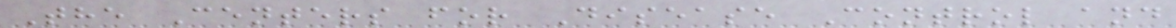The Centers for Disease Control and
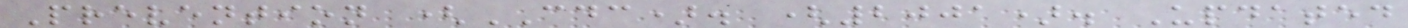Prevention (CDC). (2001). Updated
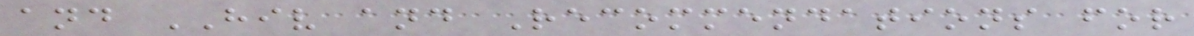and HIV and Recommendations for
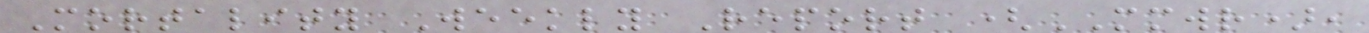Mortality Weekly Report (MMWR),
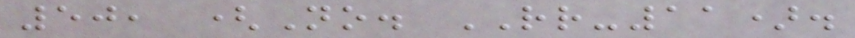50, (No. RR-11).
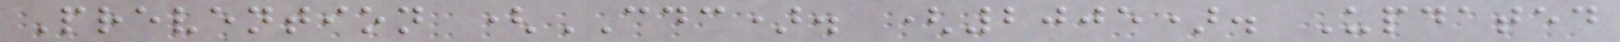Prevention (CDC). (2005). Updated
